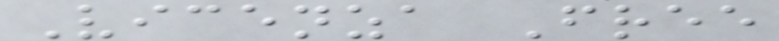Vicenza Free
